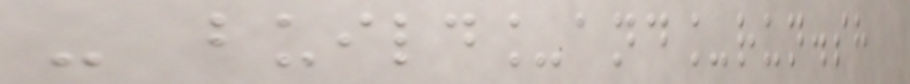- build_and_run.sh
